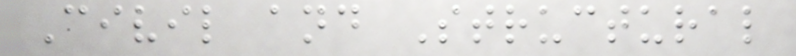Civil and Structural
